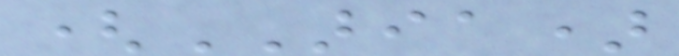(ARIA)
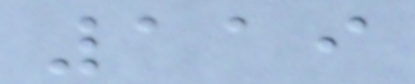119
